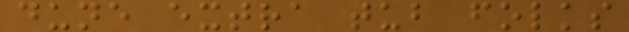dune extra tub folks
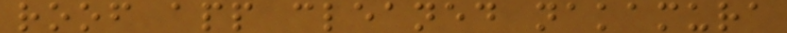roof app cleaned nakamura
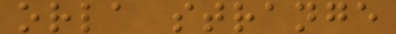orla strange
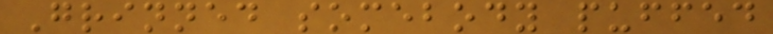Grinned somebody puffed
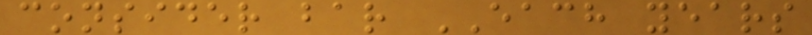consider bar EACH years
